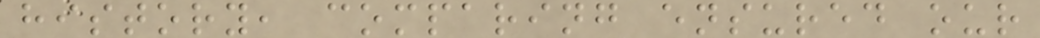history, comparing ensured our
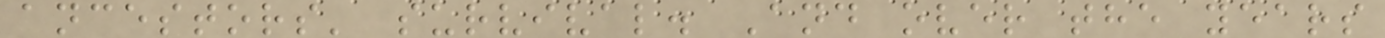ancestors' survival. And over the years
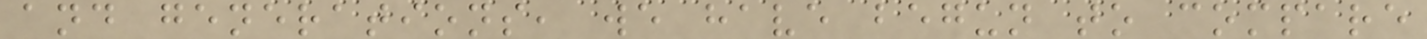and generations, we have begun to compare
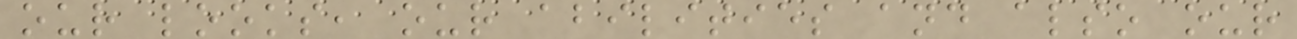our looks, our abilities and also our
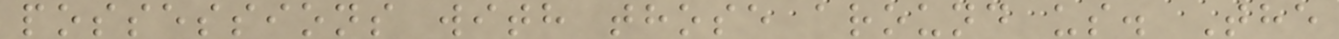possessions with those around us. The
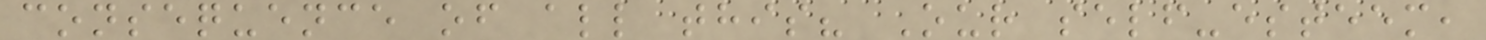consequence of all this? Our self-esteem,
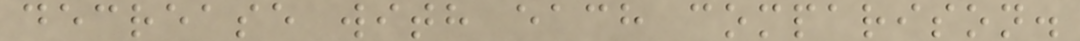decrease with each comparison.
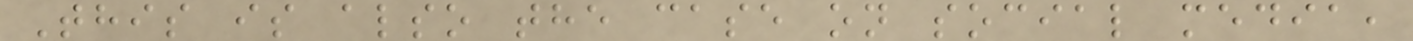This is also the case on social media,
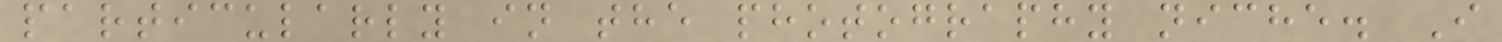particularly in the photography niche. I
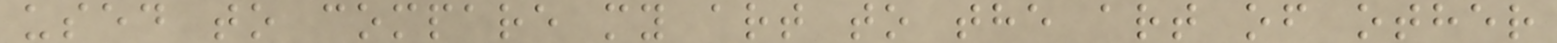used to compare my art to the art of other
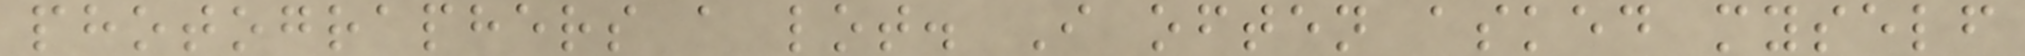photographers a lot. I often asked myself
